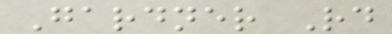Gardner Rd
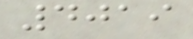4019
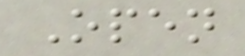Open
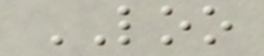LOO
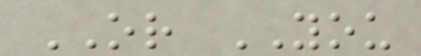OR YOU
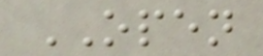OPEN
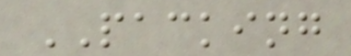PACKING
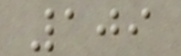109
